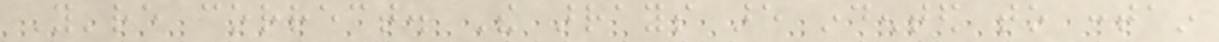You're correct. The arrays are indented to contain
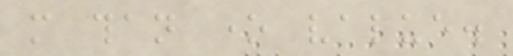more than one value.
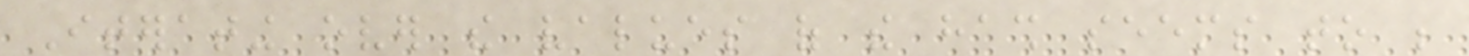Iterating over the values of the hash seems to be
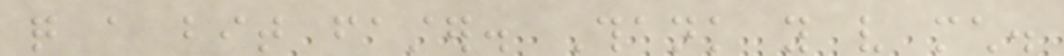quite a bit faster. Thank you very much.
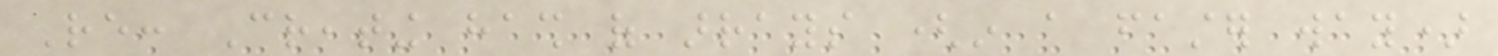Re: Creating hash of arrays (in a faster way)
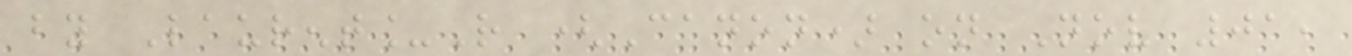by Laurent_R (Canon) on Nov 01,
